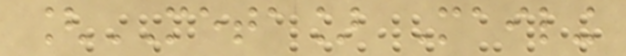[META] Mailing
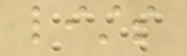lists
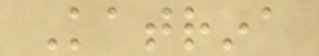Katrina
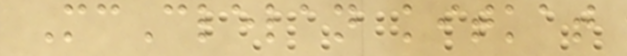McClelan kitkat
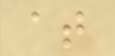at
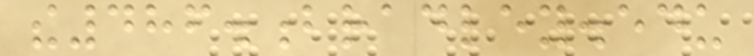the486.bradley.edu
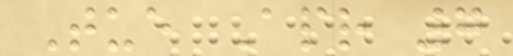Tue Apr 7
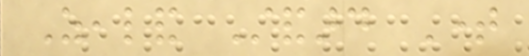Zealand Standard Time
